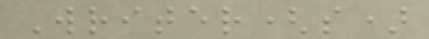Writer(s)
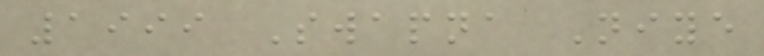1999 Swapna Niye
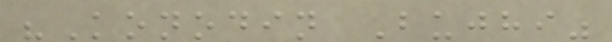"Konodin Bujhi"
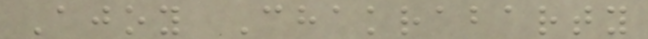Ajoy Chakrabarty
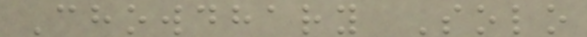Chowdhary Solo
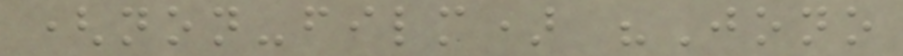(non-film) "Jono
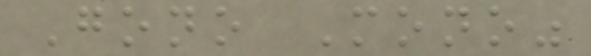Gono Mono"
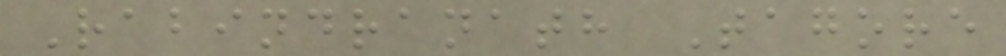Rabindranath Tagore
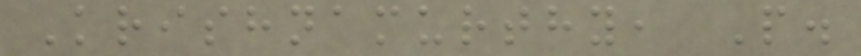Krishnamurthy, P.
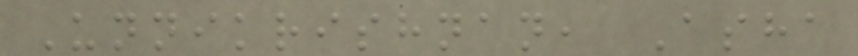Unnikrishnan, Asha
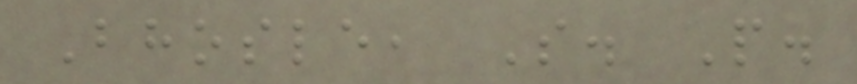Bhosle, S. P.
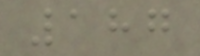187
